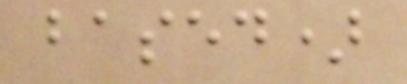based)
